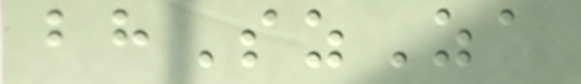bhSzZa
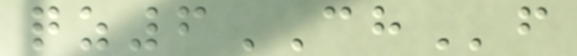qz6CHf
